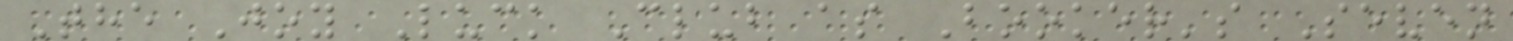The Joy Luck Club as Booker's Seven
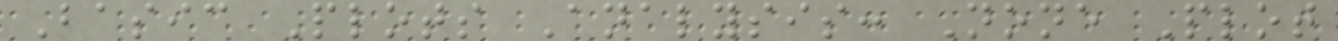Basic Plots Analysis: None Plot
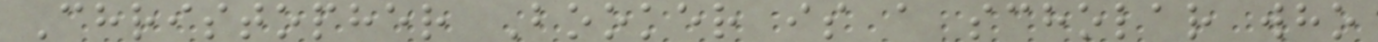Christopher Booker is a scholar who
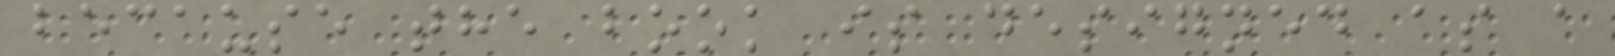because the book is designed as a
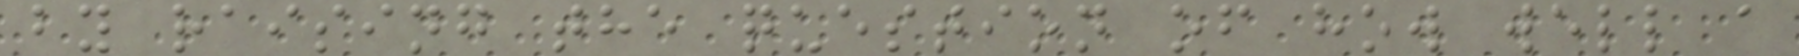by raising the question of how well a
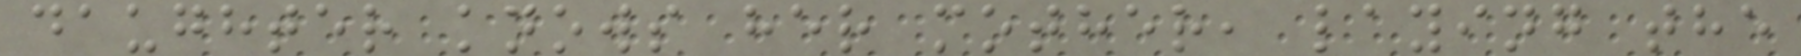daughter knows her mother, laying the
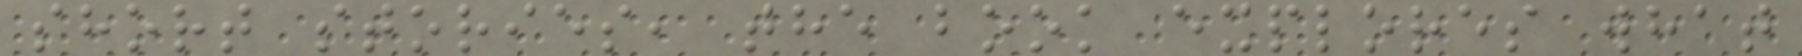short stories, the book explores what
